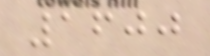1600
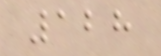128
